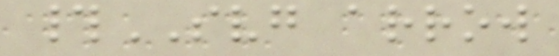#SVG arrow
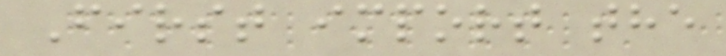First import the
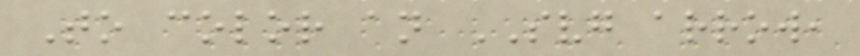To color an SVG arrow,
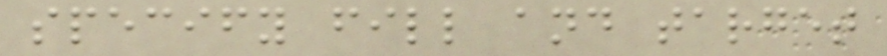specify fill and target
